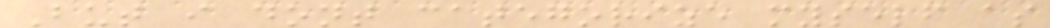But i dont categorize myself as
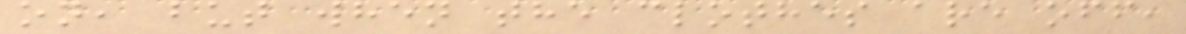on, but when the clothes are off,
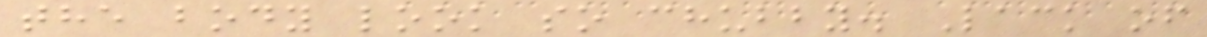the body look so chubby. Lack of
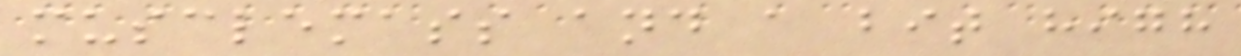musclemass and a bit high
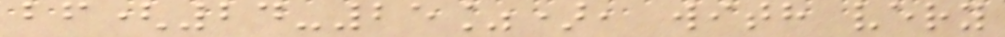bf(24-25%), with very
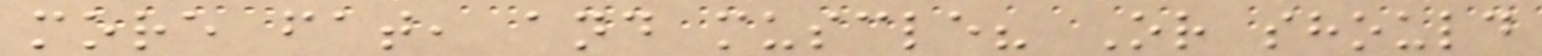more fat, and muscle? Or should
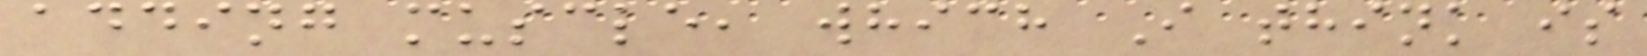adding muscle, which I think is
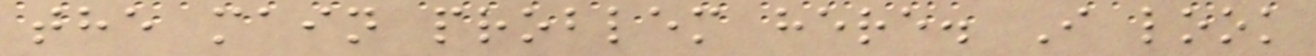the main problem here. I look
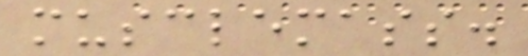musclemass.
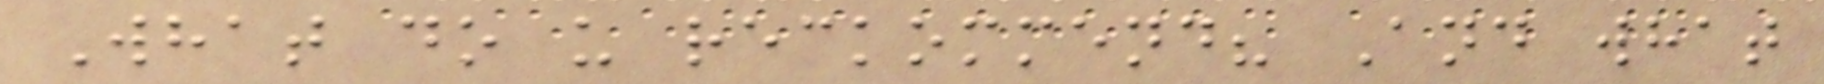What do u reckommend? And what
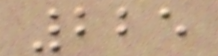225
